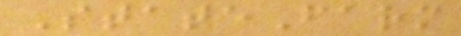StateFarm
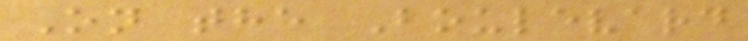On the Boulevard
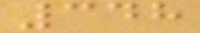348
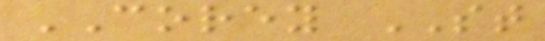COREY ST
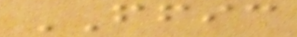FFIC
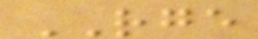RGE
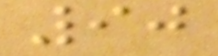90
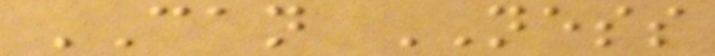CAN NESS
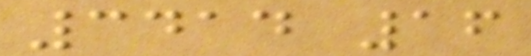3414 16
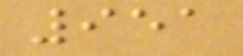951
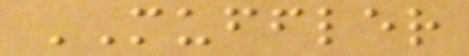MUFFLER
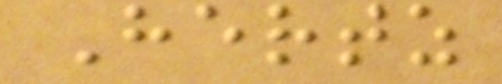Hertz
